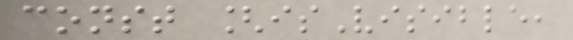const [isVisible,
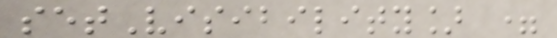setVisibility] =
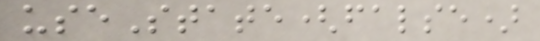useState(false)
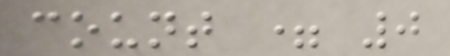count = 0
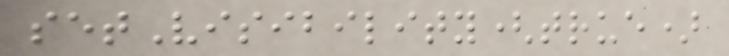setVisibility(true)
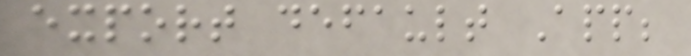export default App;
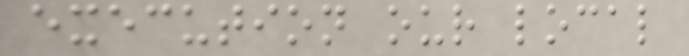execution our local
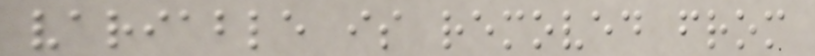variable is removed from
